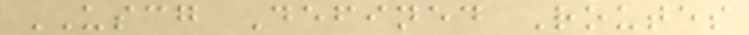USCG Defined Routes
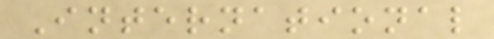International
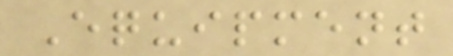Equipment
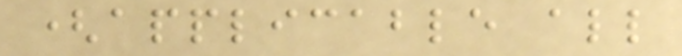(applicable all
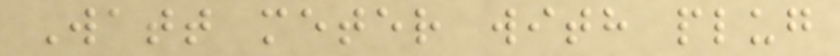Watt meter with plug
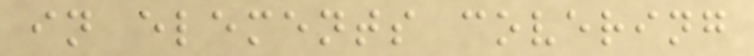in elements covering
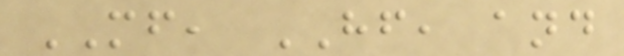MF, HF, and
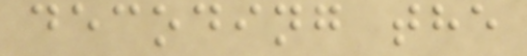decoding the
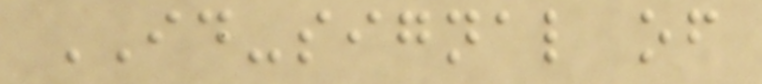ID-signal of
